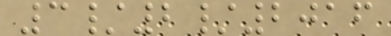3/2/2016
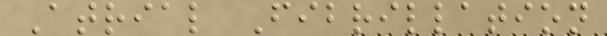Atrial Fibrillation
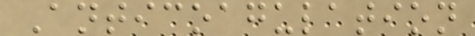Anticoagulation
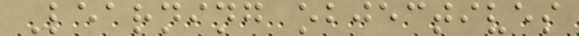Learning objectives
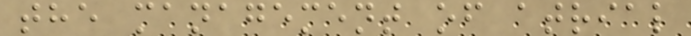the management of atrial
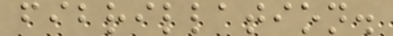fibrillation.
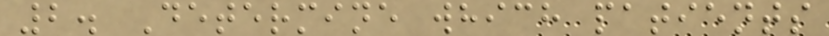2. Determine which patients
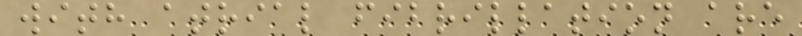with atrial fibrillation are
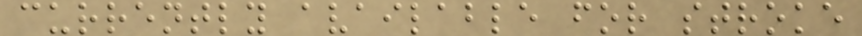currently available for stroke
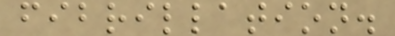fibrillation.
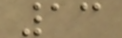13
